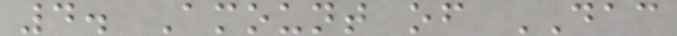4. Amount of DAC
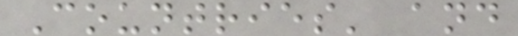Countries' and
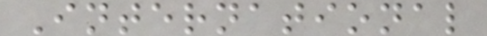International
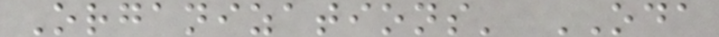Organizations' ODA
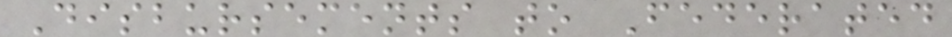Disbursements to Federated
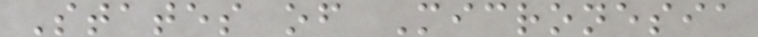States of Micronesia
